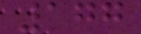177
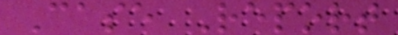Case Report
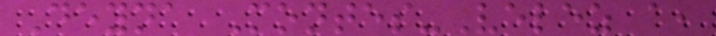Deyna Montes-Velez a,
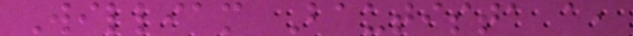William Bautista a,
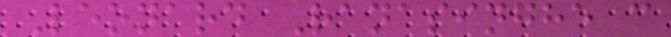Leonard Ranasinghe c
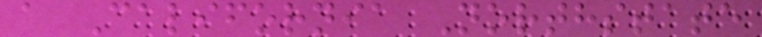a California Northstate
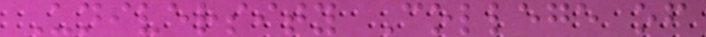University College of
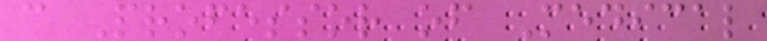c Professor of Medical
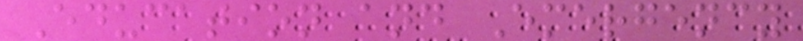Education and Emergency
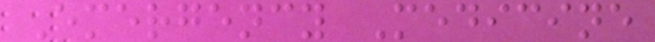Emergency Medicine
